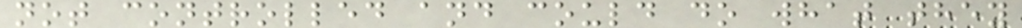not controlled and could do what they
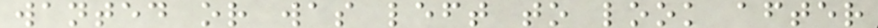wanted or was left to look after
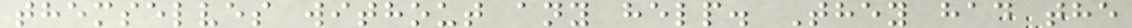themselves without any help. They had the
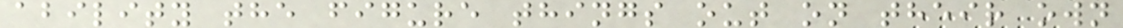ability the figure things out on their own
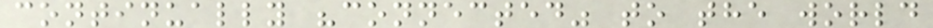continually "connected" to the world
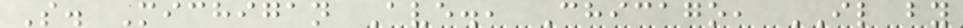S. Michigan Ave., Chicago, IL by
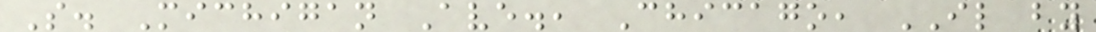S. Michigan Ave., Chicago, IL by
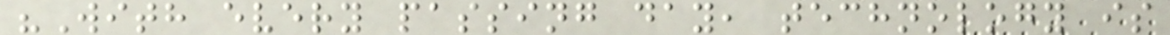"With every passing day, technology is
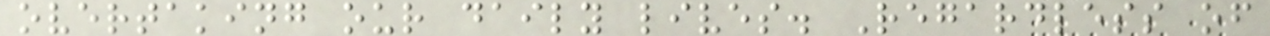overtaking our daily lives. Regardless of
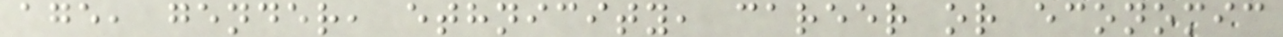age, gender, ethnicity, career or economic
